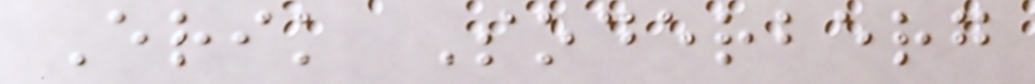Erik Soderberg
